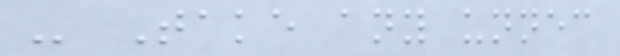- Take any unnecessary
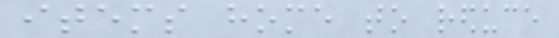items home to reduce
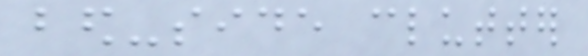bed-side clutter
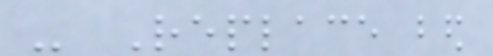- Replace bed
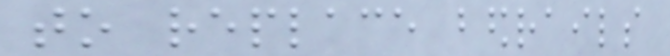to replace bedrails
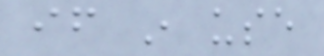if in use
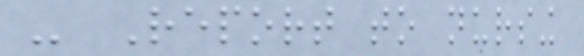- Report to nursing
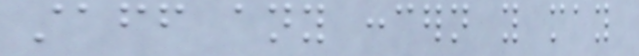staff any concern you may
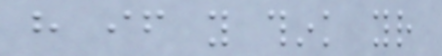have if you think your
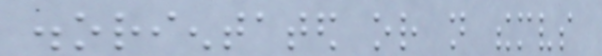disorientated or not themselves
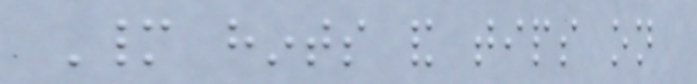Many hints and tips on
